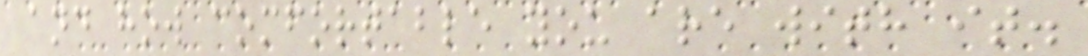and how comfortable you are with it.
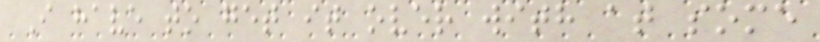I have to get it over with at some
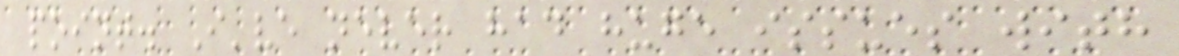point. I've never had huge issues with
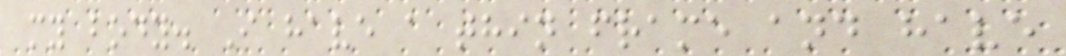my body. I have a thin frame and have
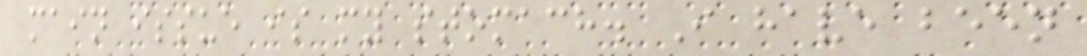main issue is my stomach. I have been
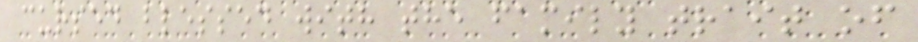cursed blessed with the family trait of
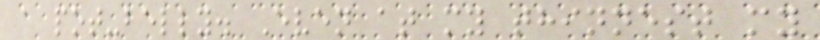a pot-belly. Even at my thinnest my
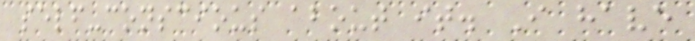self-conscious about it. I have
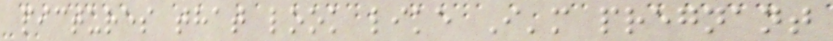pictures that look like I'm pregnant
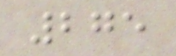275
